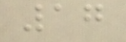17
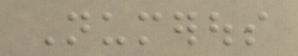Numerous
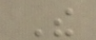The
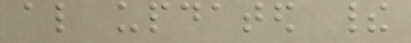also updated their
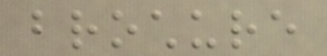brochure
